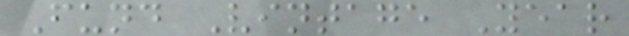Fund Vintage Year
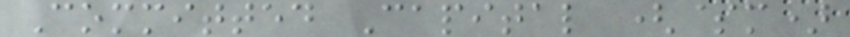Committed Capital ($m)
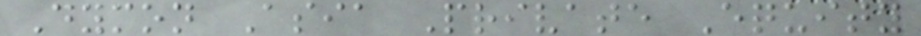Dymon Asia Private Equity
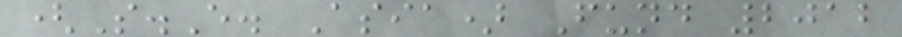(S.E. Asia) Fund 2012
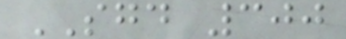SGD 300
